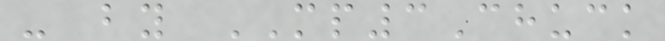- by MP3Chuck
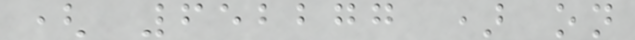( 652277 ) on
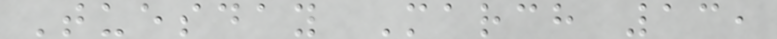Tuesday March 13,
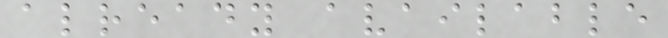already available
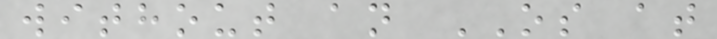without an OS at
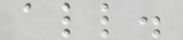all.
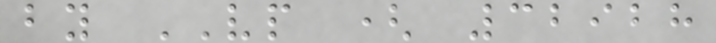by VP ( 32928
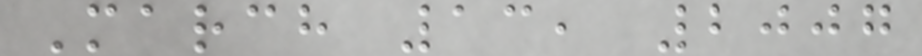March 13, 2007
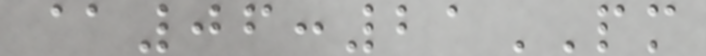@06:21PM
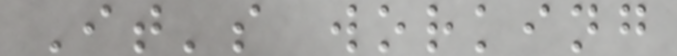It's working
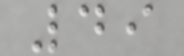49
